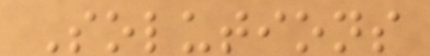Solutions
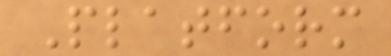Platform
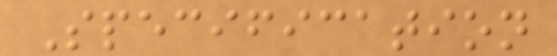Specification
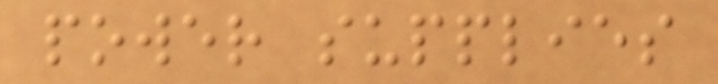power supplies
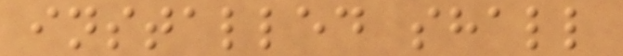installed shall
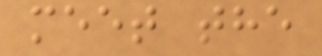meet the
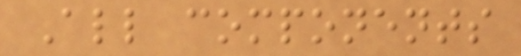All components
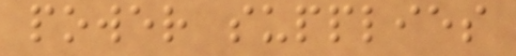power supplies
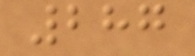287
